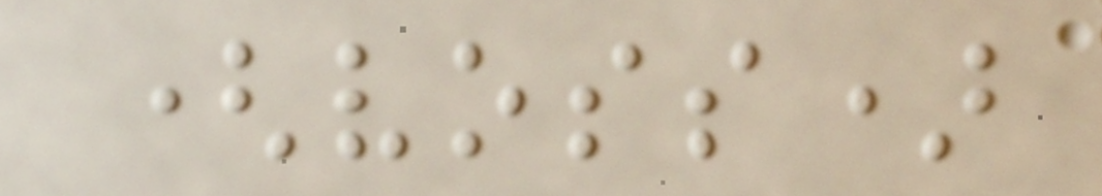(voss)
